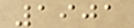1901
